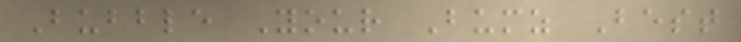Bubble Your Bumz Best
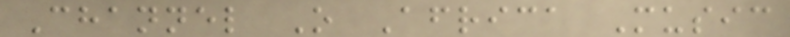Channel O Africa Music
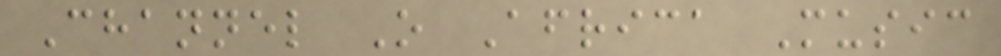Channel O Africa Music
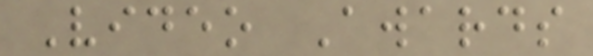Video Awards
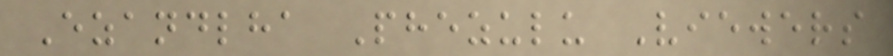Ezandlha Phezulu Viewers
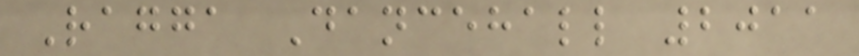Ragga Dancehall 2011
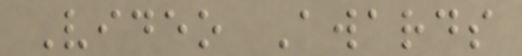Video Awards
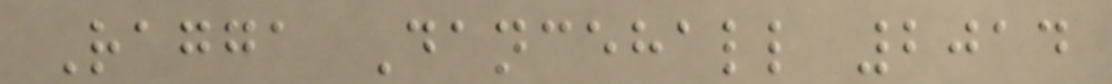Ragga Dancehall 2014
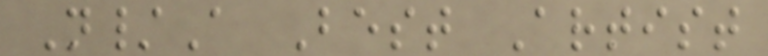N/A Best Artist
